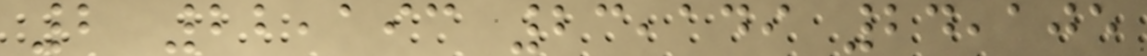2 22,193 23,149 24,105
